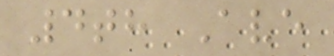4th Ave
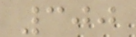300
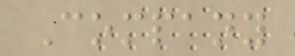Company
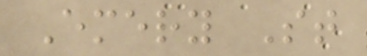Emery St
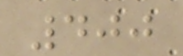400
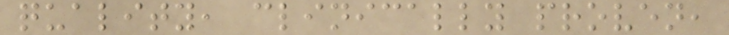quality, clinically proven,
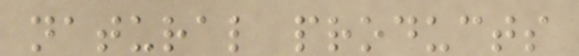natural products
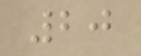20
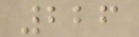226
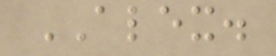ALEX.
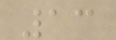13
